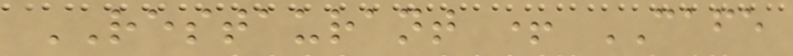RESTAURANT + CAFE
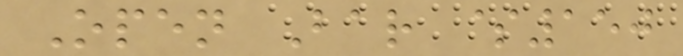Open Bar $150
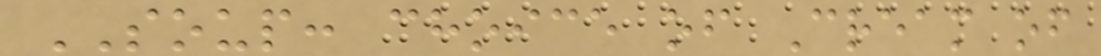SOUP: choice of Cream of
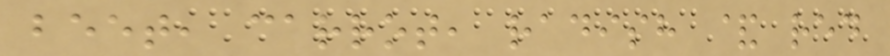beet, carrot, radish & red
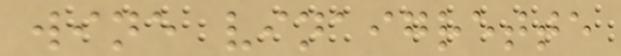wine vinaigrette
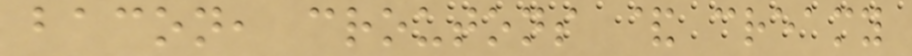bacon, croutons & creamy
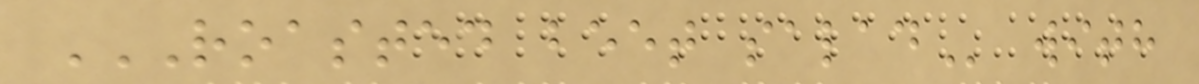ROASTED BEET SALAD with
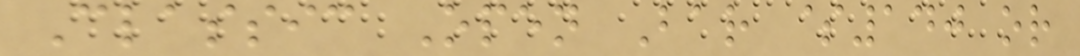Classic Open Bar $140 or
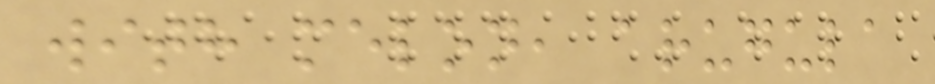with melon, arugula
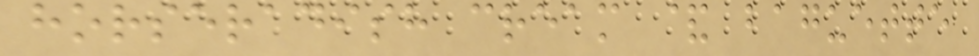horseradish cream & baguette
